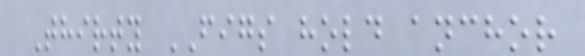Thirty FIGS hold anchor
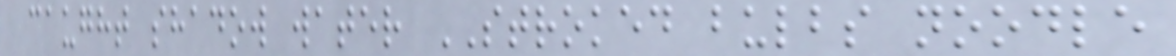caught shadow water STROKED bulbs noodle
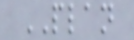PLAN
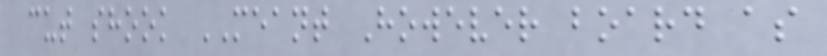cut shook MEANT However board as
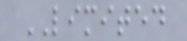LIMITED
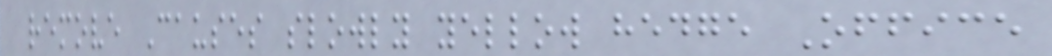remove Causes slowly yellow hedge Office
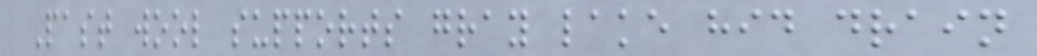Past wool supports gray lake hid drain
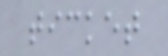ticket
